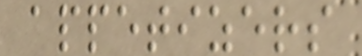appetizers
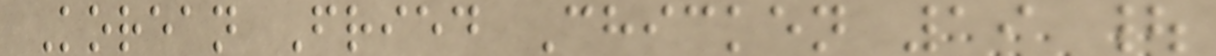Korean Fried Chicken 19 |
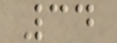34
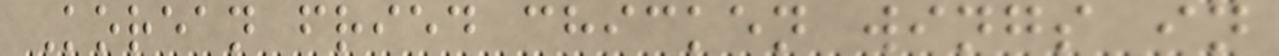Korean fried chicken wings in
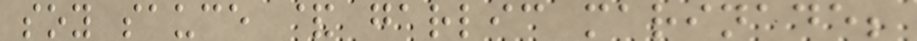soy sauce & garlic marinade;
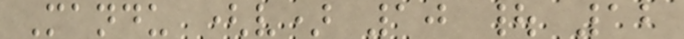Mandu (v) 10 | 12
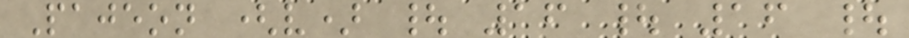Pajeon (v) | 16 | 16 |
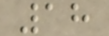18
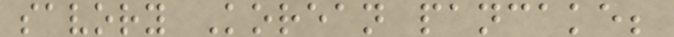savory Korean pancake;
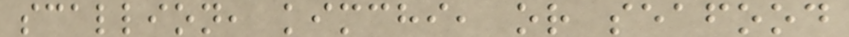scallion, kimchi, or seafood
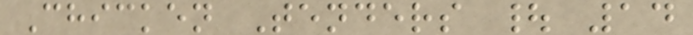Chicken Tenders | 14
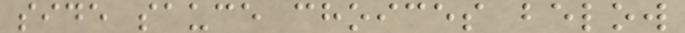side sauce choices below
